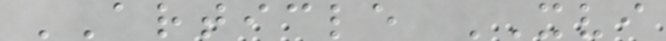ARTICLE XVI
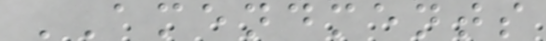AMENDMENTS
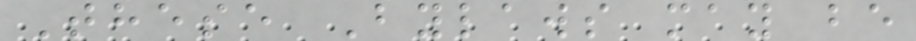These Bylaws may be
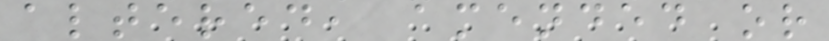altered, amended or
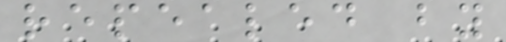repealed by
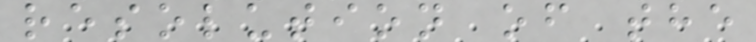resolution of the
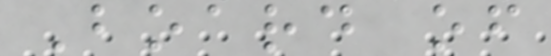Board of
